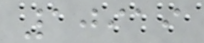10919
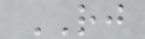RJ
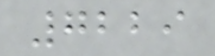7229
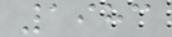1983
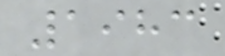1983
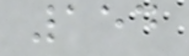154
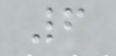6
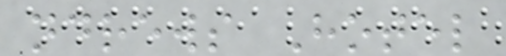ndrews Hotel
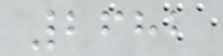2682
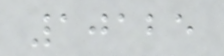10125
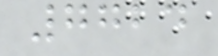7724
